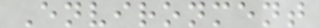Environment
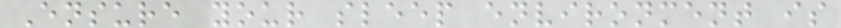Ensure your sleep environment is
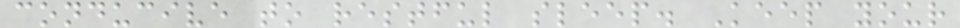conducive to restful sleep. Keep your
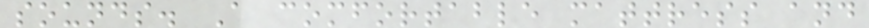sounds. A comfortable mattress and
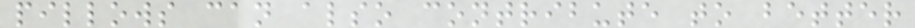pillows can also contribute to better
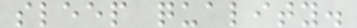sleep quality.
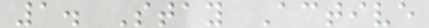1. Stay Active
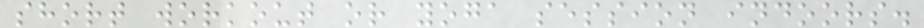short workout or yoga session indoors.
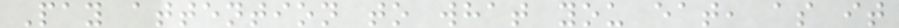Pay attention to what you eat, as it
